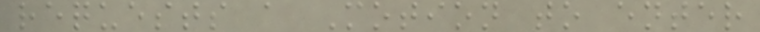requests a Motion to enter
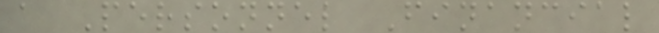a Personnel Financial
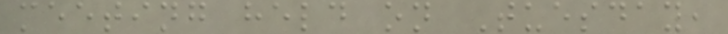meeting held on Tuesday,
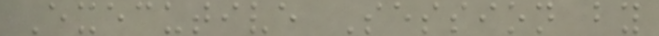Executive Session by
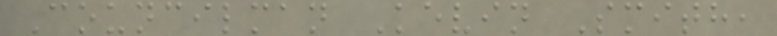Councilman Kevin Smith,
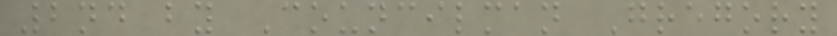2nd by Councilman Gregory
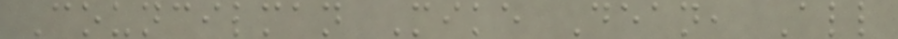Councilman Mike Dean, All
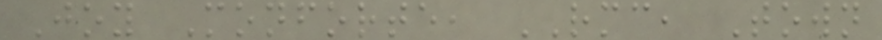Joy Monforte, RMC, Town
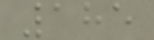185
